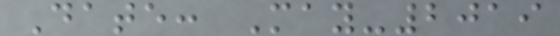Date: May-2019
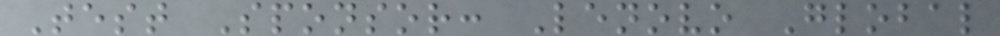Test Sponsor: Lenovo Global
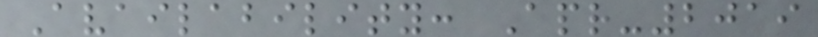Availability: Apr-2019
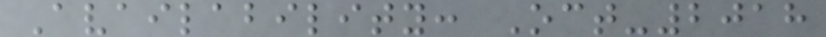Availability: Oct-2018
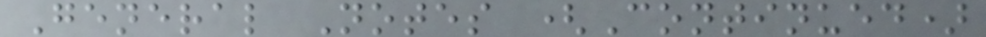General Notes (Continued)
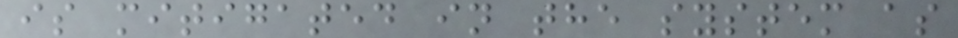is mitigated in the system as
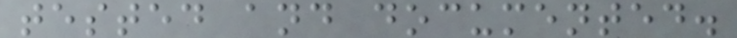tested and documented.
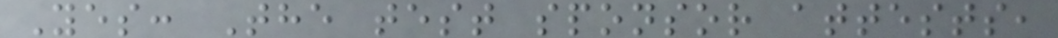Yes: The test sponsor attests,
